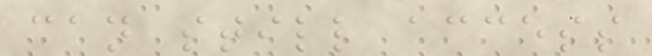can still access
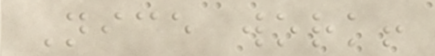Nice work!
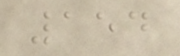154
